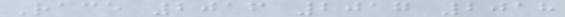Race 2016 2017 2018
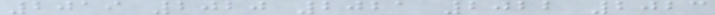2019 2020 2021 2022 2023
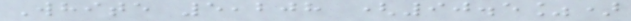White 5,208 (90.5%)
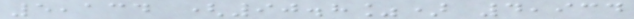5,134 (90.8%) 4,934
